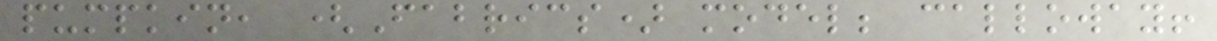pumpkin, (Fabrics) model; calloway!
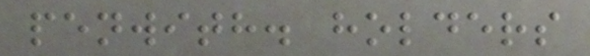penwith. holders
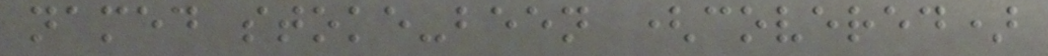named stoke-been (covered)
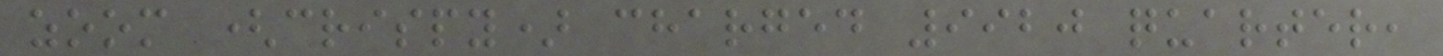zoom (crispy) charged 9920 quarter,
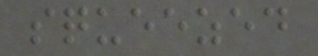squeezed
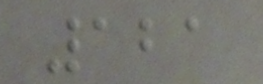121
